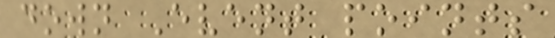down Event points
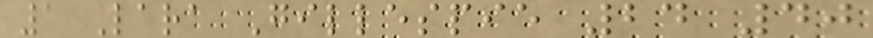1 Lara Gillespie 24 40
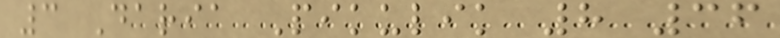3 Daria Pikulik 8 36
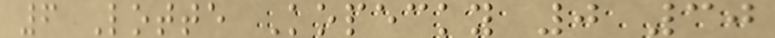6 Lotte Kopecky 0 30
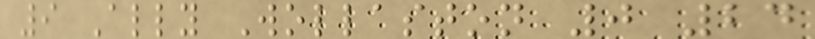9 Ally Wollaston 0 24
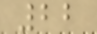22
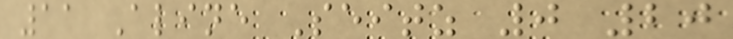11 Aline Seitz 0 20
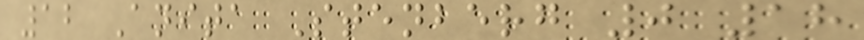12 Anita Stenberg 0 18
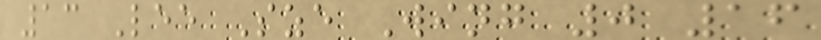13 Lee Sze Wing 0 16
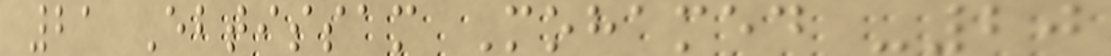21 Ebtissam Mohamed -20
